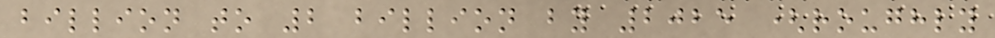billion to 2 billion by 2025 (roughly
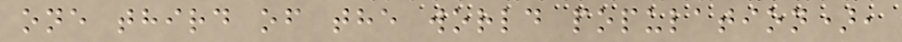one third of the world population),
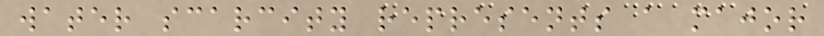water scarcity represents a major
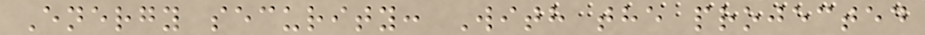Energy security: With the projected
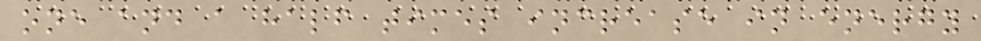one and a half times increase in energy
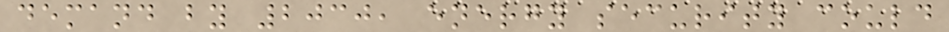demand by 2030, energy security could
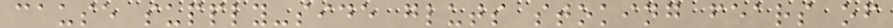cause supply-side gluts stoking fears of
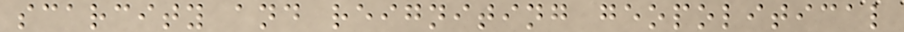scarcity and reigniting geopolitical
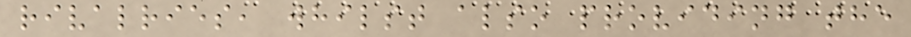rivalries, whilst also providing the
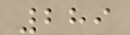289
